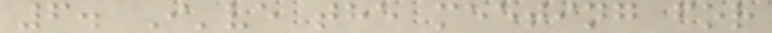6. I've the meeting for
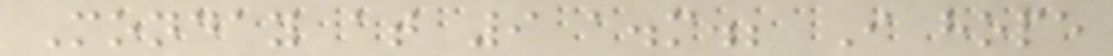Monday at 9 a.m.; I hope
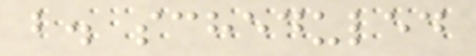b. scheduled
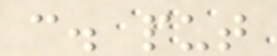c. put
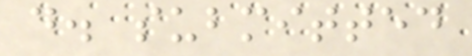d. submitted
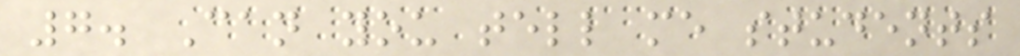7. Can you tell me students
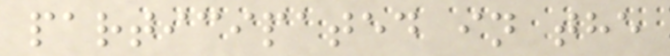participated in the
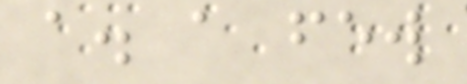a. a few
